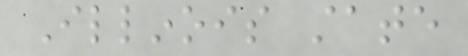Illinois state
